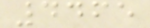4465
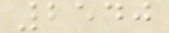2540
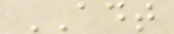ADT
